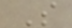S
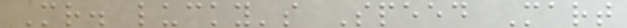Mr. lucky's Speed Mart
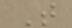T
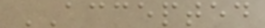ACCEPTED
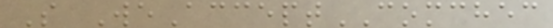S WeAcceptCOMCHEC
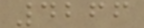4266
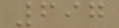697
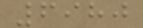6980
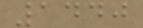1440
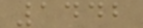1442
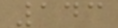143
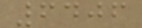6406
